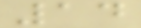14
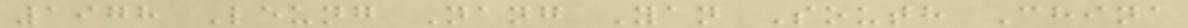1978 Leung Nang Yan South China
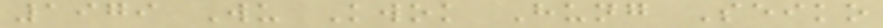1979 Wu Kwok Hung Seiko
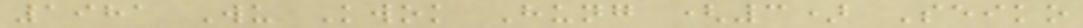1981 Wu Kwok Hung (3) Seiko
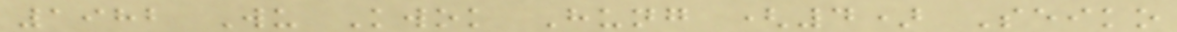1982 Wu Kwok Hung (4) Seiko
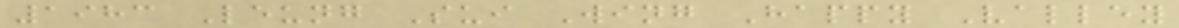1983 Leung Sui Wing Happy Valley
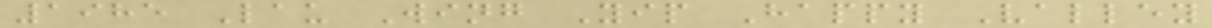1985 Lau Wing Yip Happy Valley
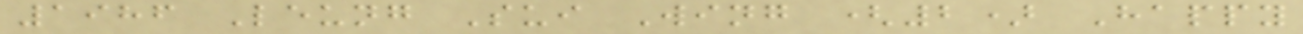1986 Leung Sui Wing (2) Happy
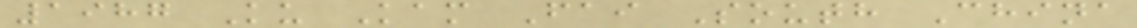1987 Ku Kam Fai South China
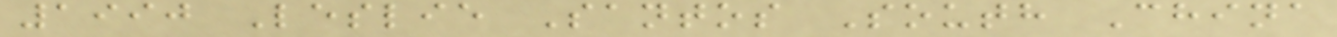1990 Leslie Santos South China
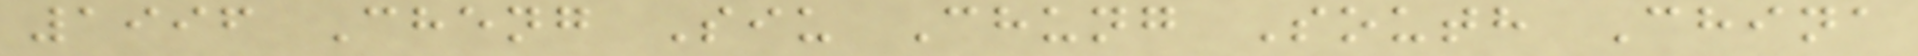1996 Cheng Siu Chung South China
